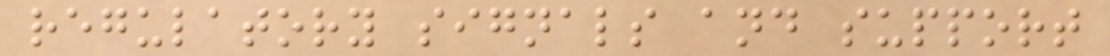regulatory signals and support
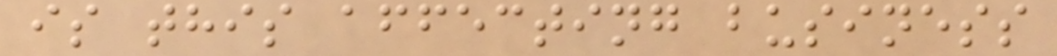is this affecting business
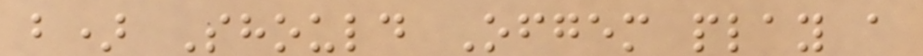b) Should Ofgem play a
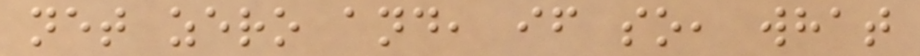net zero and, if so, what
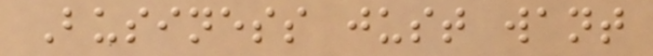Business just want
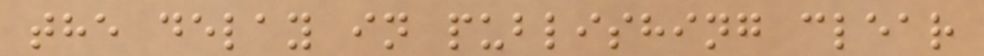the delay in publishing clear
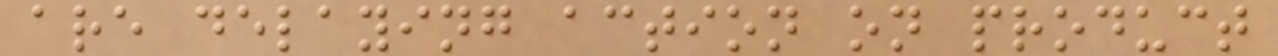are delaying action on product
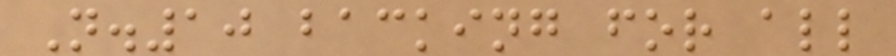N.10 backing for all
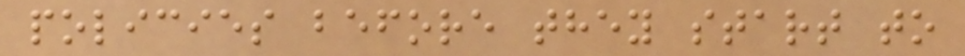policies before they start to
